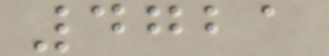4721
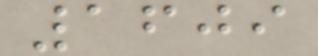1609
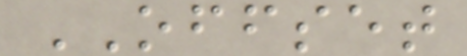OFFSET
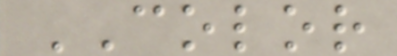COLOR
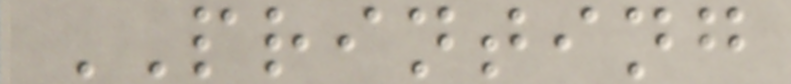PRINTING
